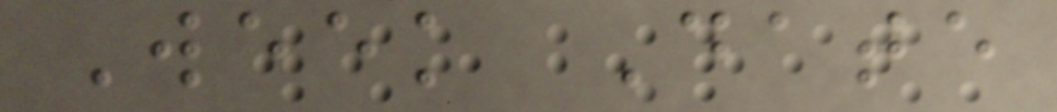Week Date
